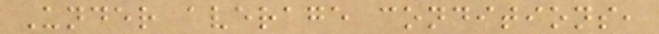Under average conditions,
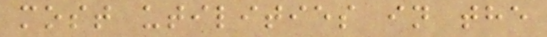most utilities in the
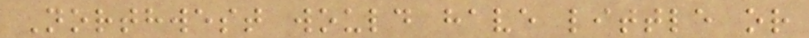Northwest would have little or
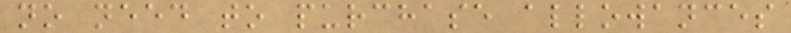no need to purchase allowances
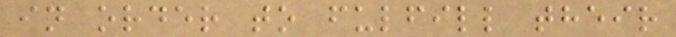in order to fulfill their
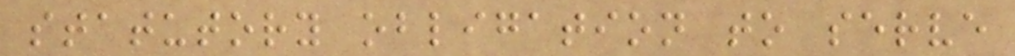statutory obligation to serve
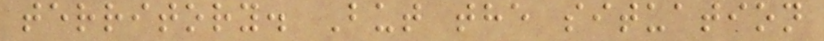territory. But the situation
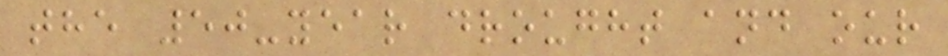the 50-year drought and our
